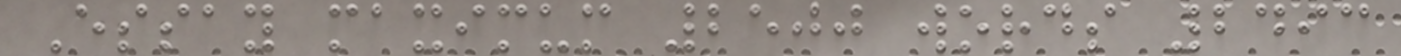Essay maximum 2500 words 2493
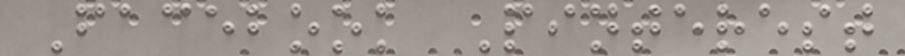Facebook Pinterest
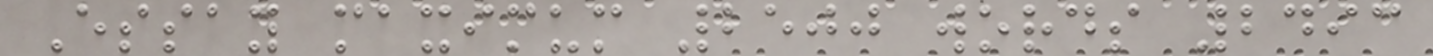Essay maximum 2500 words 2493
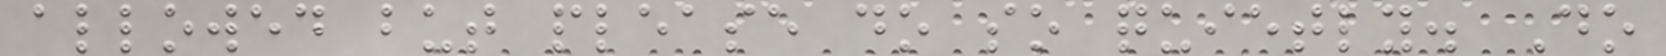allowed but please do so quietly. Do
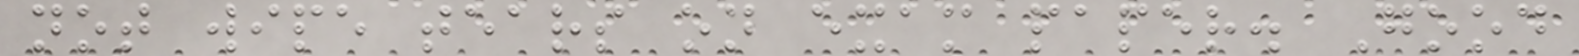not wipe tears on exam paper. Good
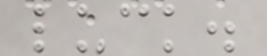luck.
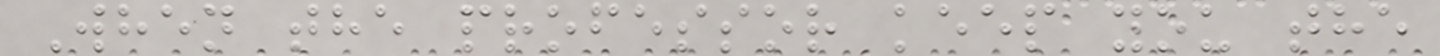When the professor keep you the
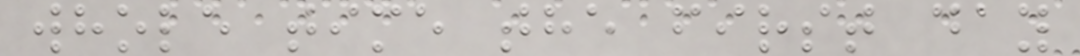whole time the first day
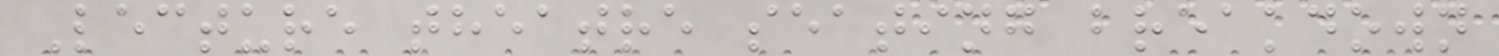Lecture theatre seating breakdown
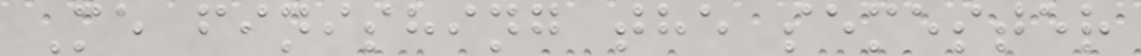Me finishing the semester
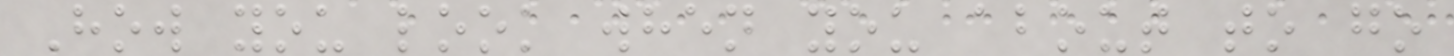How you look when you about to go
